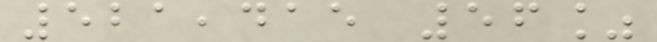521,415 56%
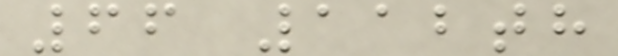66 112th
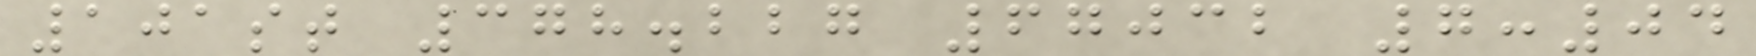101st 378.227 67032 7:04
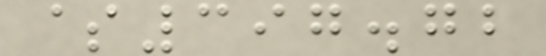$397.72
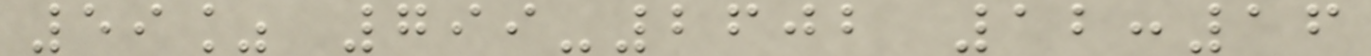59% 799-2602 12:16
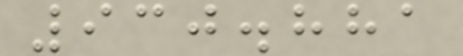930.881
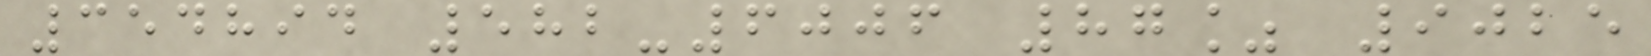354894 582-6006 87% 9025
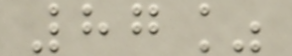87%
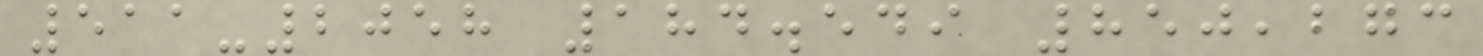511-2058 184.549 850,273
